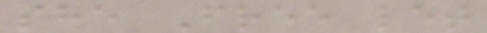she Free let
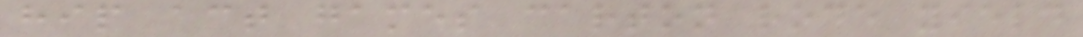hip act games carton rode yield
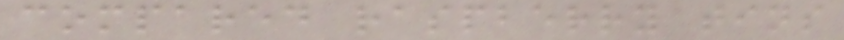compared raspberry tins
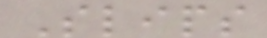Slips
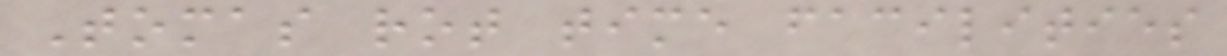Tomas rot time facilities
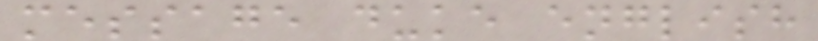message duke english
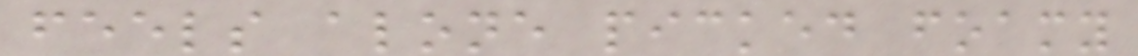feels alone picked foamy
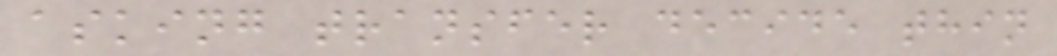asking transfer decide thin
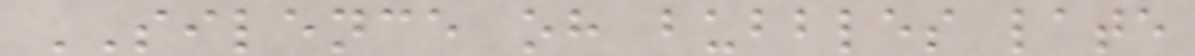SILENCE oh bubbles late
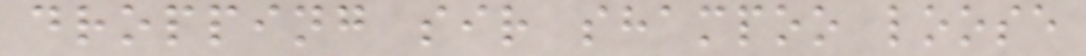dropping sir shampoo loose
